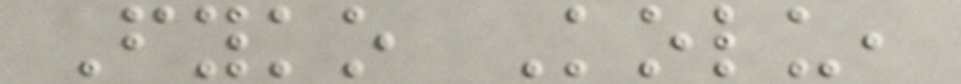Fyko Kolu,
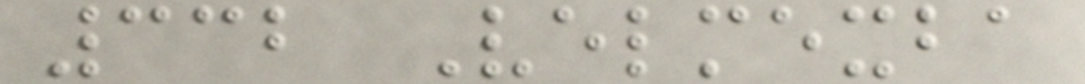332 Velmexba
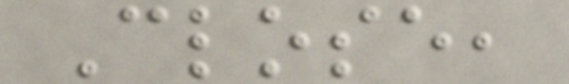Close,
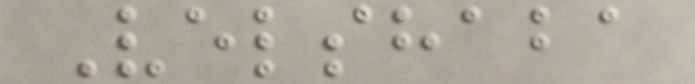Velshaba
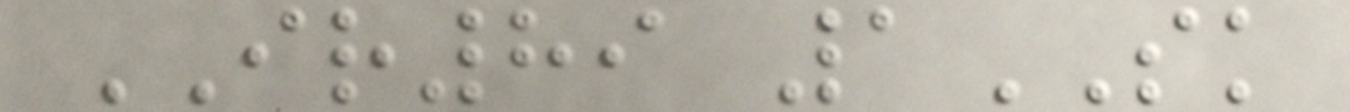IR89 1SK
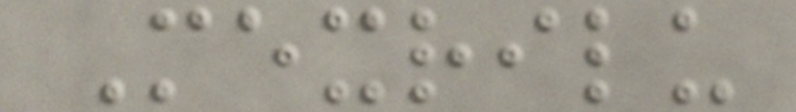Mexrilu
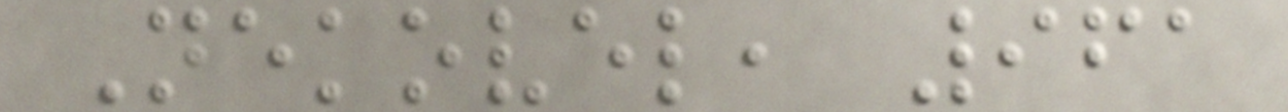Nekovel, 961
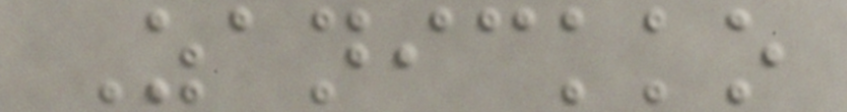Zanickko
